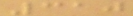310
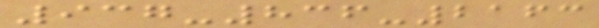937-836-2163
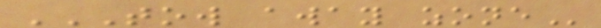TOW AWAY ZONE
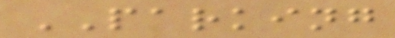PARKING
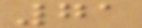71
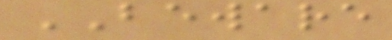BEWARE
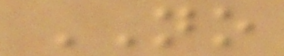NO
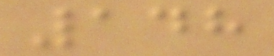148
